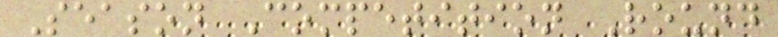Season Competition Round
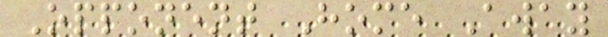Opponent Home Away
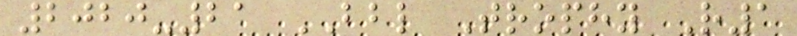2020-21 BBL Trophy R1
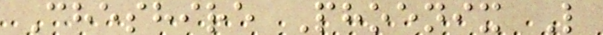Cheshire Phoenix L
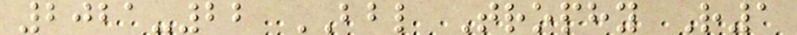2021-22 BBL Trophy R1
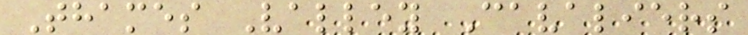Thames Valley Cavaliers
